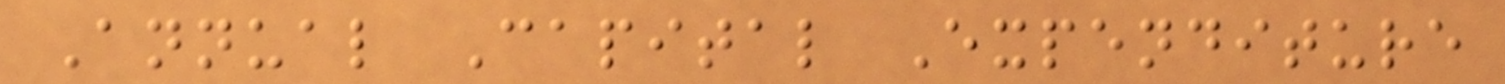Annual Capital Expenditure
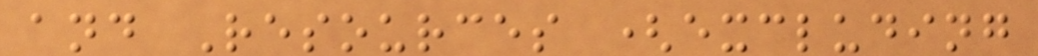and Resources (excluding
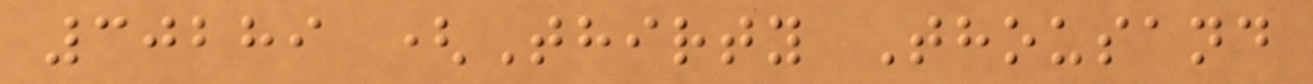30289 (Thirty Thousand
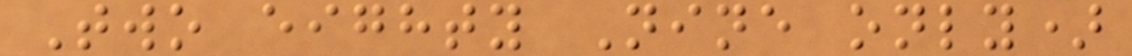Two eighty Nine only)
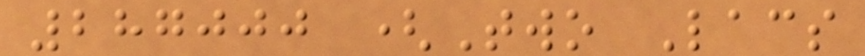287000 (Two Lacs
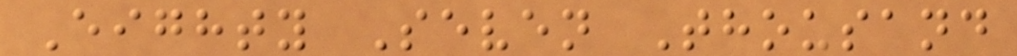Eighty Seven Thousand
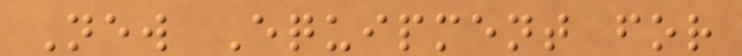New Equipment for
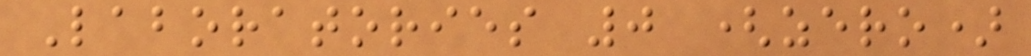Laboratories 0 (zero)
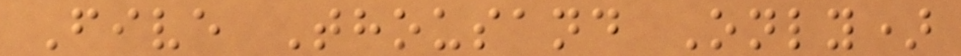Five Thousand Only)
